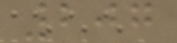207
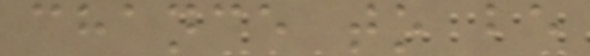chance to be
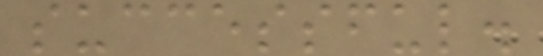successful.
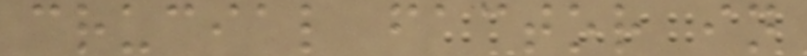crucial factor in
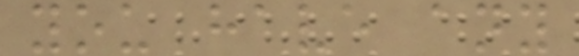you have any
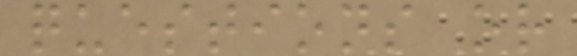questions or
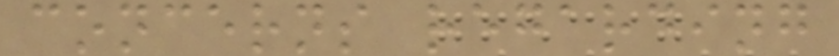concerns regarding
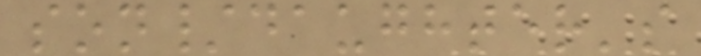son/daughter's
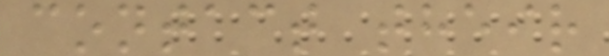contact their
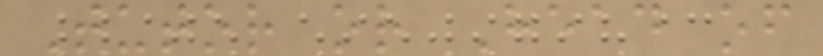Tutor or Head of
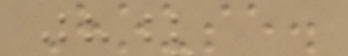House.
